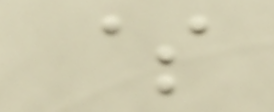$
